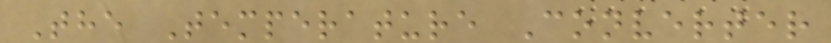The Temperature Converter
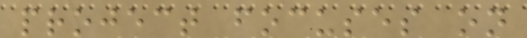project focuses on
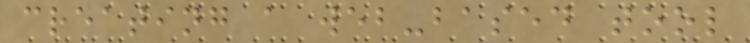creating a web-based tool
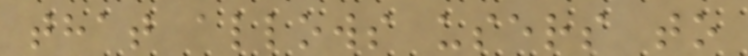that allows users to
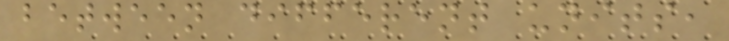between different units,
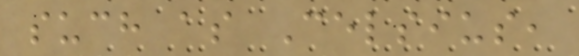such as Celsius,
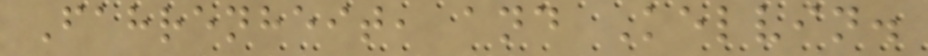Fahrenheit, and Kelvin.
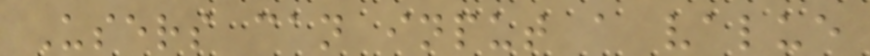Users can input a value
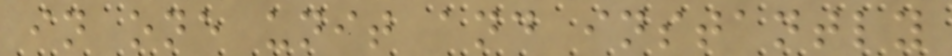in one unit and instantly
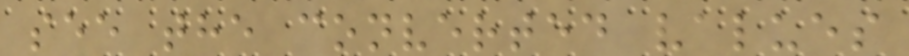see the converted values
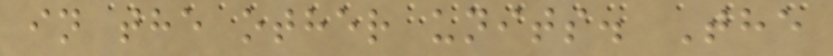in the other units. The
